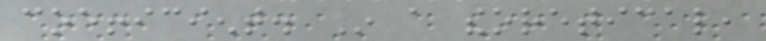coefficient. In a theoretical,
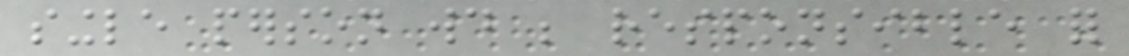single person would be responsible for
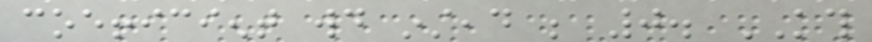coefficient would instead be 0. KTH
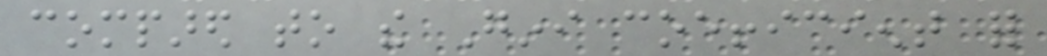compared to the Gini coefficient for
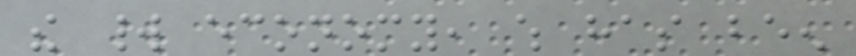the world economy, which has been
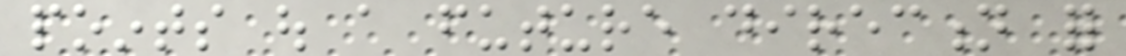points out a future direction for
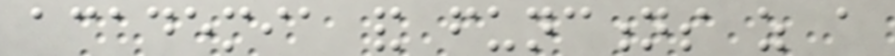academia and functions as a
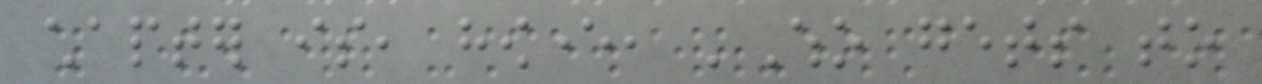chapter is, however, 'Who gets to
